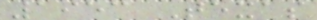1953 Texas
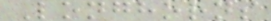Longhorns
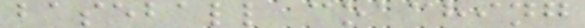baseball coaching
